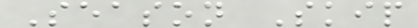Season Skip
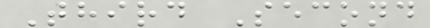Third Second
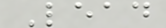Lead
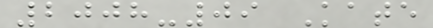2008-09 Kate
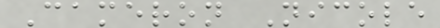Cameron Nicole
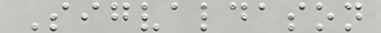Sigvaldason
